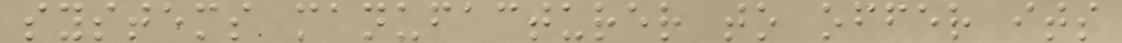systems manufacturer to offer its
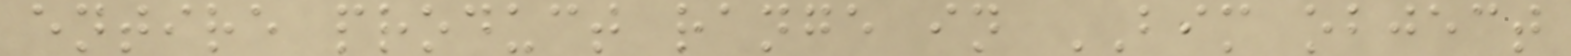entire product range in BIM object
